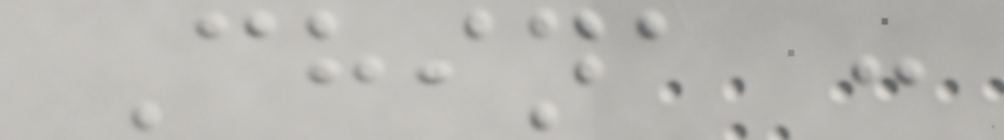China :
